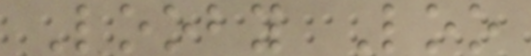Looby Loo
